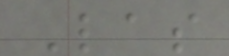Las
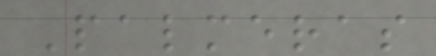Palmeras
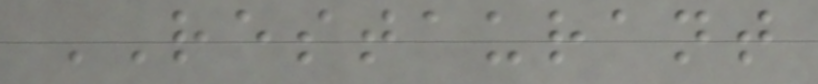RESTAURANT
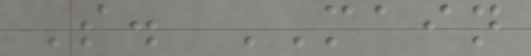S. MAIN
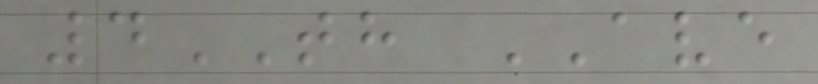4TH AVE
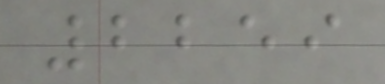2259
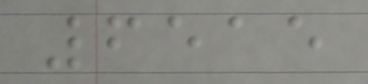6515
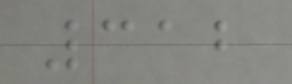312
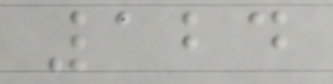124
